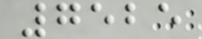7525
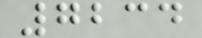7234
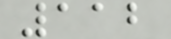112
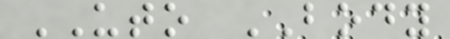UTO BODY
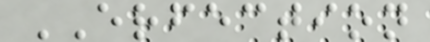ERFECTION
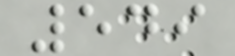549
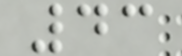43
